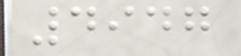4947
